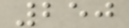250
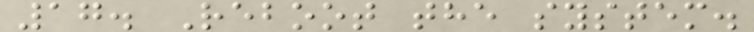17. Reboot the system.
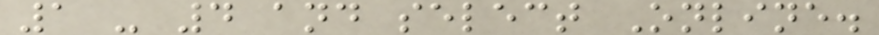1 - 4 and select Online.
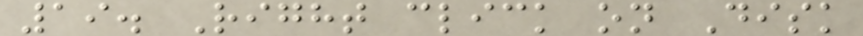19. Right click on Disk
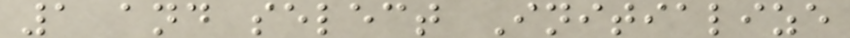1 and select Initialize
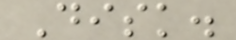Disk.
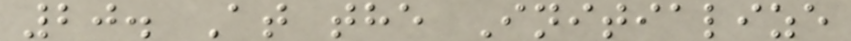20. At the Initialize
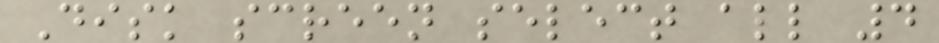Disk screen select all 4
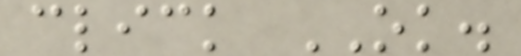click OK.
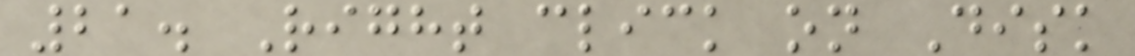21. Right click on Disk
